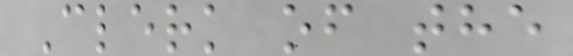Clerk of the
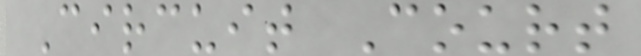Circuit Court
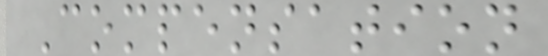Compensation
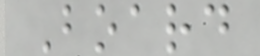Board
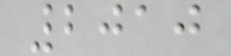2010
